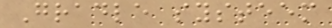Gradle systeem
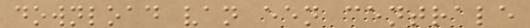download van een centrale
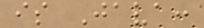is Java:
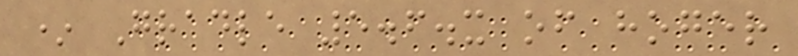* Gradle 5.6.x of hoger
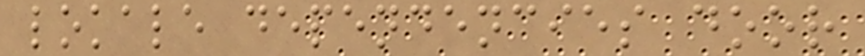lokale dependencies door
